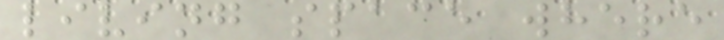living space where
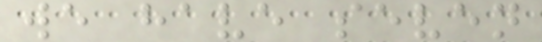we have seven
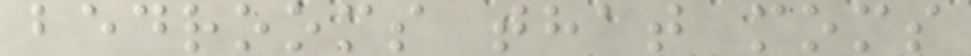bedrooms that moms
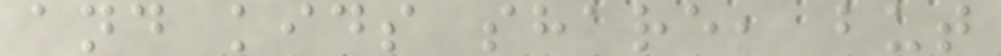and kids share, but
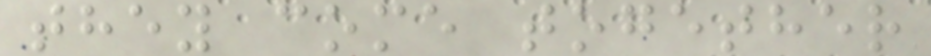they come together
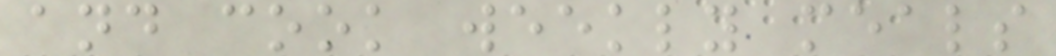and cook weekly meals
